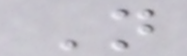N
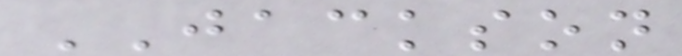JACKSON
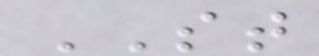ST
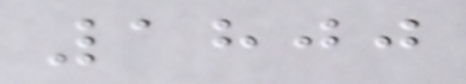1800
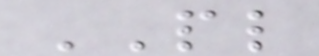PL
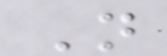N
